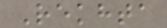Rekhta
